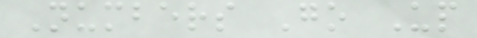Numbers Go Up
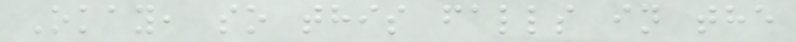Okay, so this falls in the
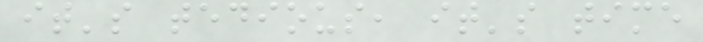it's tedious, it's time
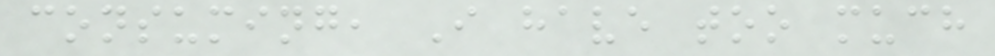consuming, I have too much
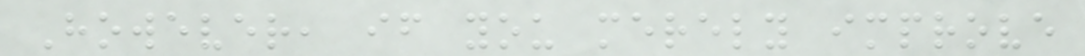However, if you merely improve
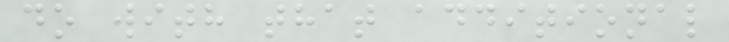do with that additional
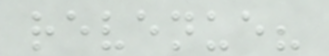revenue?
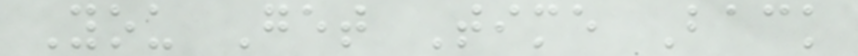You Get Time Back
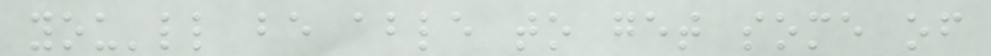you'll be able to get some of
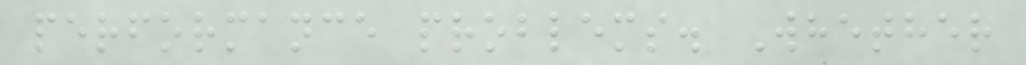performance problems. Whether
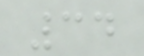34
